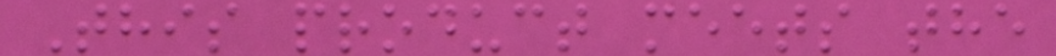This product meets the
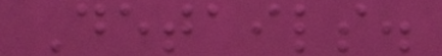Details.
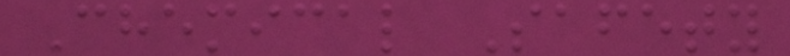Chemical Safety
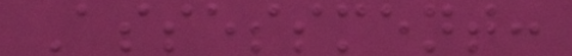Assessment:
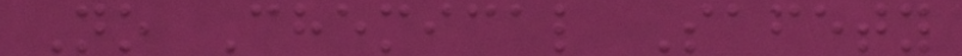No Chemical Safety
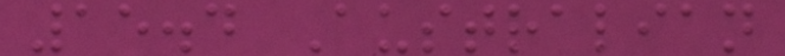15.4 Australian
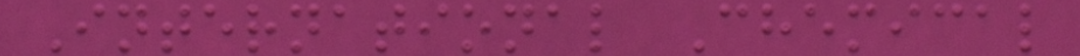International Chemical
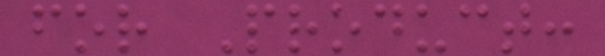for Product:
